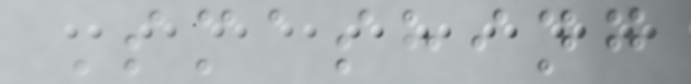Smashing
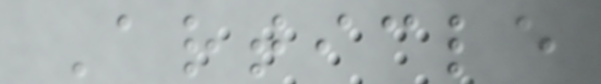Article
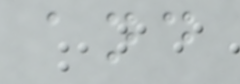and
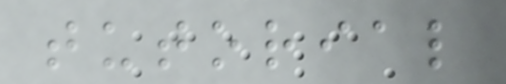tutorial
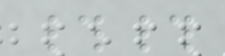##
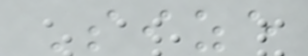Size
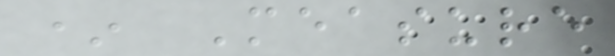* Measure
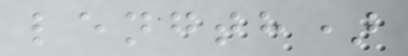length)
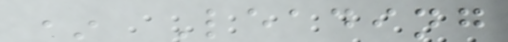* Leading
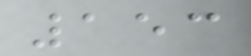153
